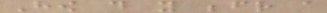How do you befriend a
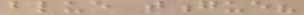blue tongue?
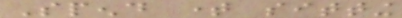Spend time sitting
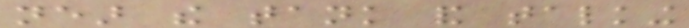near the tank and talking
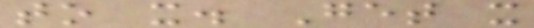to it. Get it
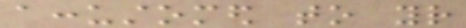accustomed to your
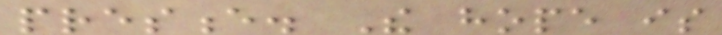presence. The hope is
